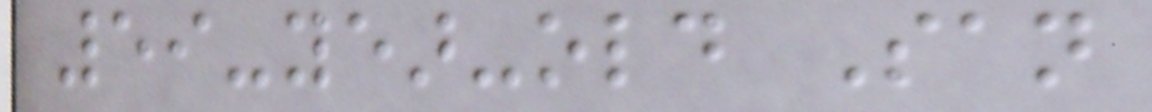59-year-old San
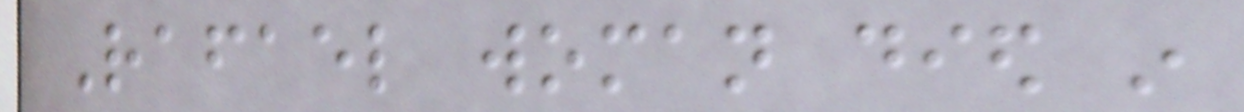Rafael woman died in
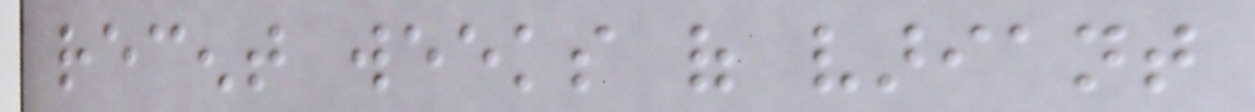recent weeks of variant
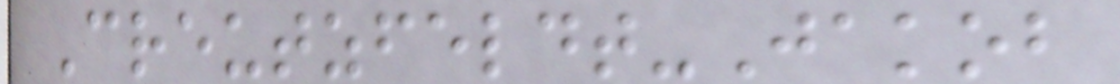Creutzfeldt-Jakob
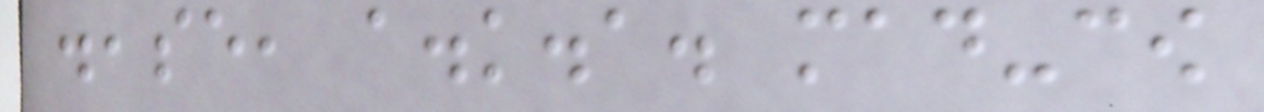disease, a.k.a. mad-cow
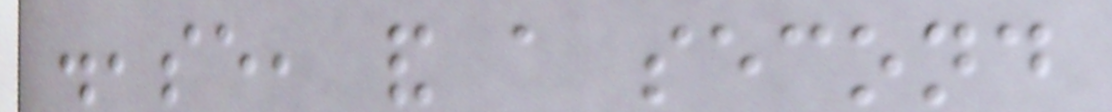disease, and a second
